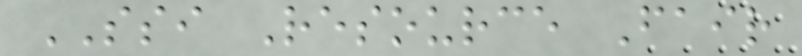SSI Resource Fair
